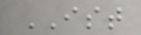IST
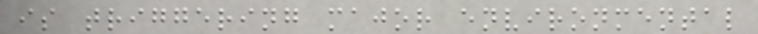is triggering major environmental
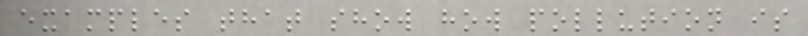examples that show how pollution is
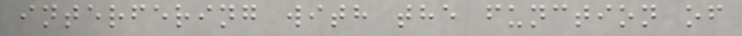interfering with the function of
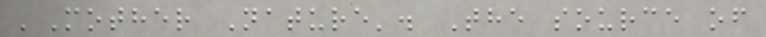'Mother Nature'. The source of
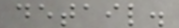detail.
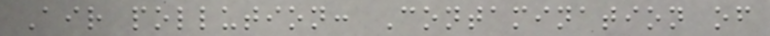Air pollution: Contamination of
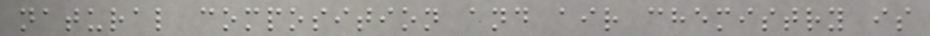natural composition and air chemistry is
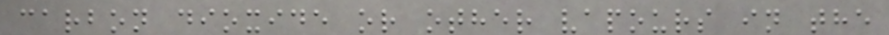carbon dioxide or other vapours in the
